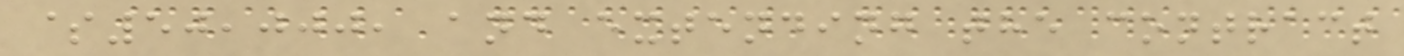$50,000, and extending the contract
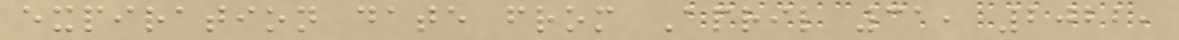expiration date from April 31, 2022,
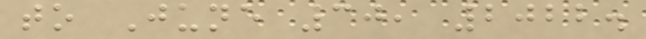to June 30, 2022.
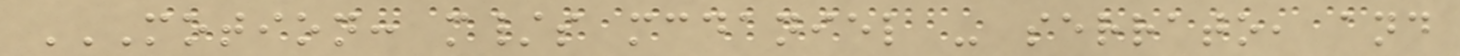MOTION: M/S MCDANIEL - SERRATO, AND
